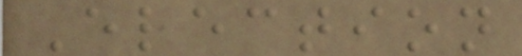Election
